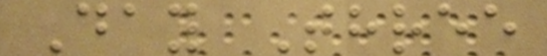Day Three
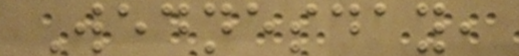Wednesday,
